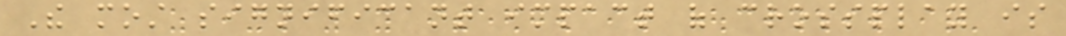The most significant impact of crossplay is
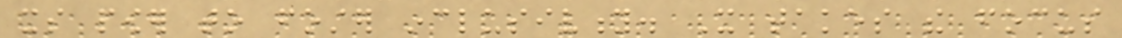its power to foster inclusivity. It takes the focus
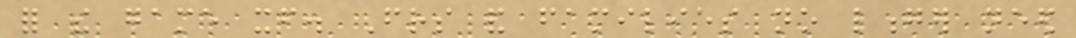for the game itself. Friends and families no longer need
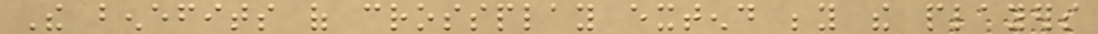The benefits of crossplay extend beyond the players
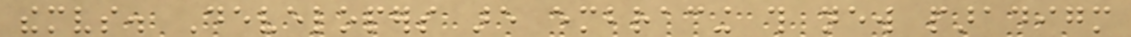themselves. Developers are embracing this new paradigm
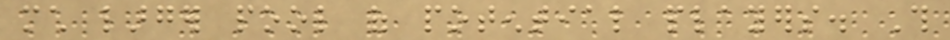much larger pool of potential players. This
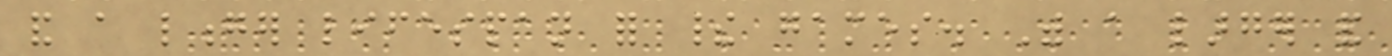and a longer lifespan for their games. With a larger and
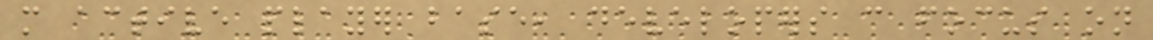more active player base, developers can focus on
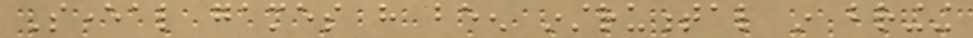Several games have been instrumental in bringing
